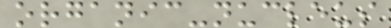organic-nucleus
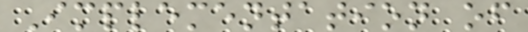Implementation of
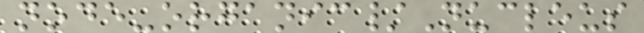node-organic/Nucleus
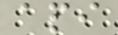api
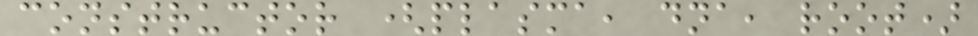constructor (plasma, dna, root)
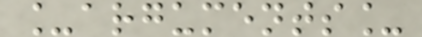_arguments_
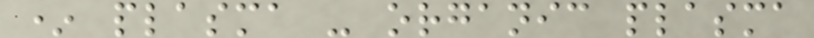* plasma - organic plasma
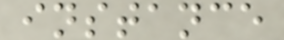instance
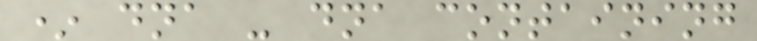* dna - dna containing
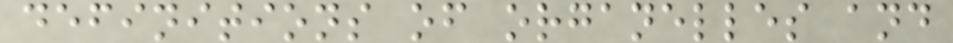definitions of organelles and
